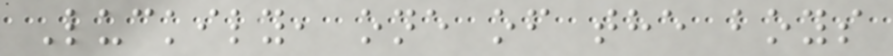Luckily, one of the boys
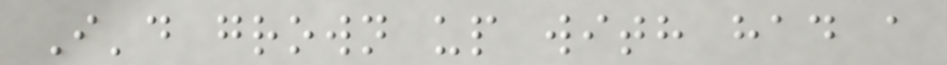I'd grown up with had a
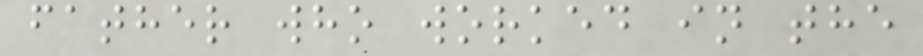father who worked in the
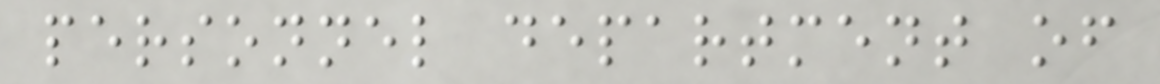personnel department of
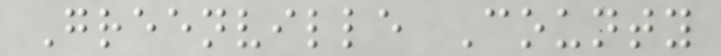Greenville County
